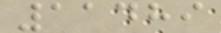11489
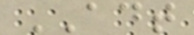ADT
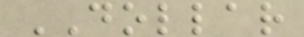DOLLAR
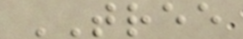TREE
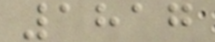1817
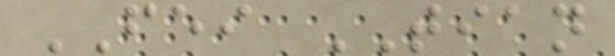FEI TIAN
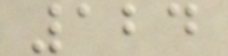124
